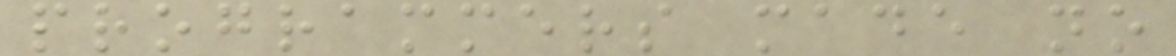programmers made no
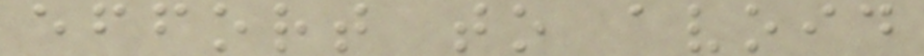effort to avoid
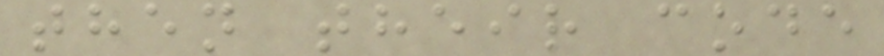then their code
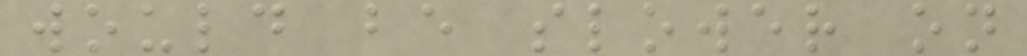would be slower on
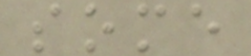some
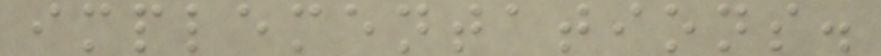implementations.
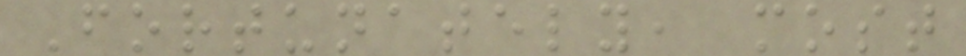Fortunately, most
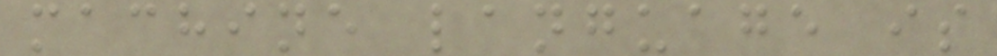machine language is
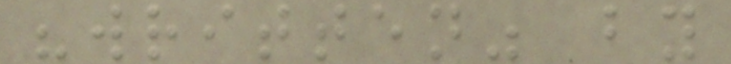"written" by
